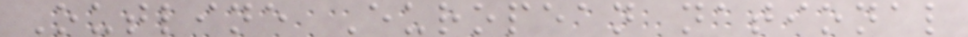Outline European national
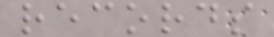records
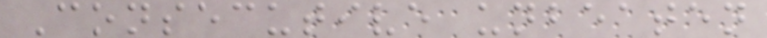Consecutive unbeaten
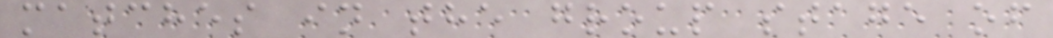matches in the group stage of
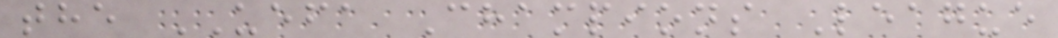the UEFA Champions League
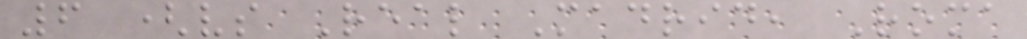6 (vs Real Madrid, Roma
